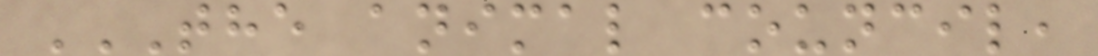THE ANIMAL COUNCIL,
